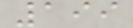199
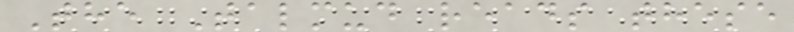The Talmud reads these
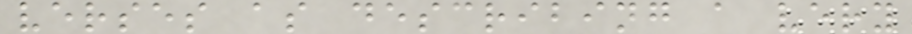verses as describing a very
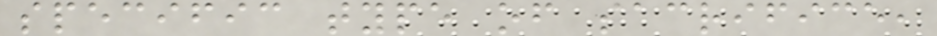specific type of sacrifice,
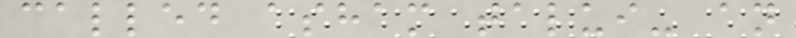called asham talui- an
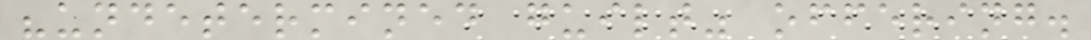"undetermined guilt" offering.
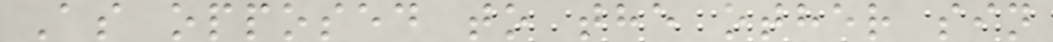As opposed to the other sin
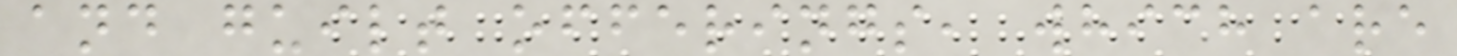and guilt offerings, which are
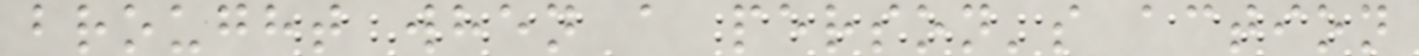brought when a person's action
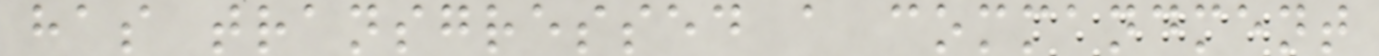has transgressed a commandment
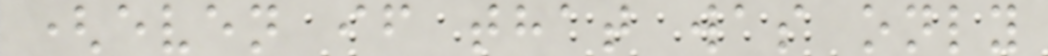(even if that was only
